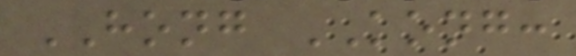HONG KONG:
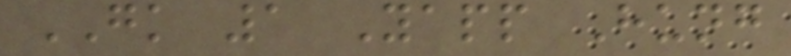GK 1 Yapp Hung
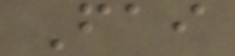Fai
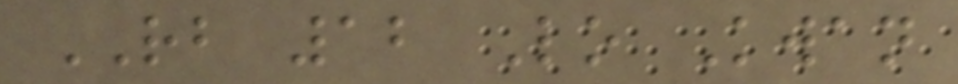RB 12 Lo Kwan
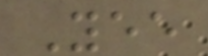Yee
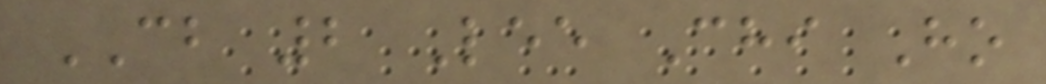CB 2 Lee Chi Ho
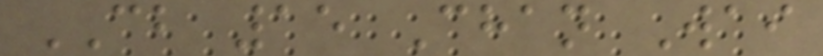CB 15 Chan Wai
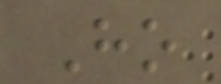Ho
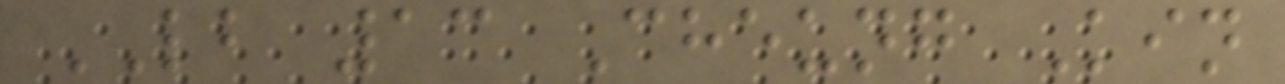LB 13 Cheung Kin
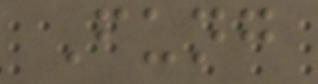Fung
